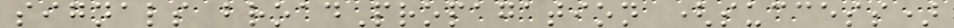signals broadPropagation (success)
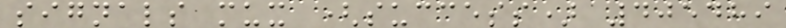signals mux (success) 405489
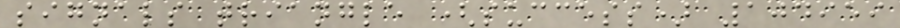signals triangle (success) 104959
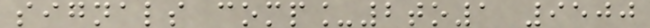signals comp_2to1 9500
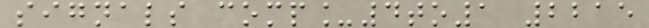signals comp_4to1 2215
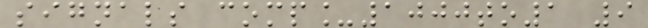signals comp_1000to1 9
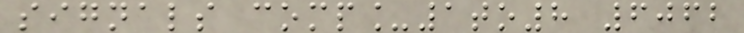signals comp_1to8 6062
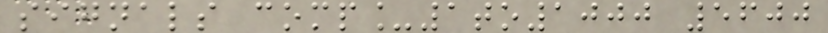signals comp_1to1000 5600
